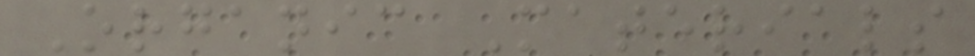Organic Materials
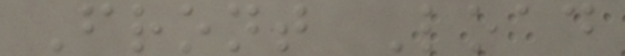Front Load
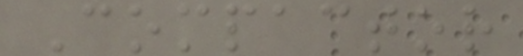Compactor
